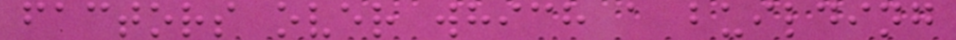factors over which a building
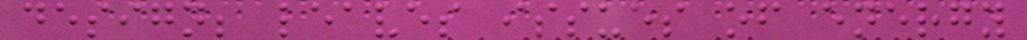design; leaves issues of energy
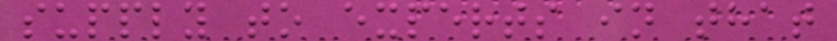supply to experts in that
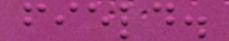field.
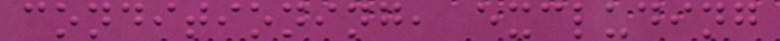conditioning, excluding
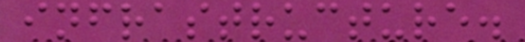infrastructure.
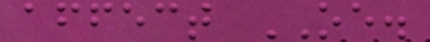affect OE.
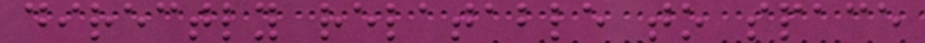directly relatable to space
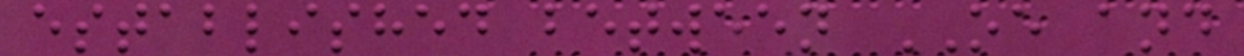established between OE and
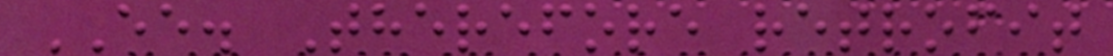EE. Therefore retrofit
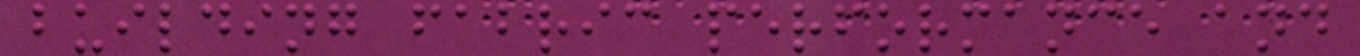building fabric performance and
